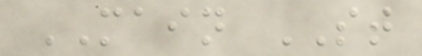MAIN ST
